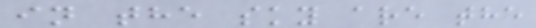in the sky are the
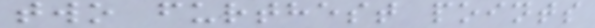two furthest points
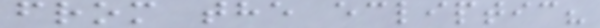from the ecliptic?
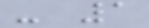- 1
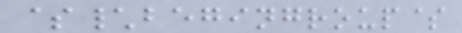$\begingroup$
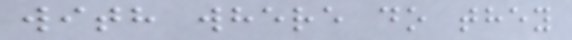with where do they
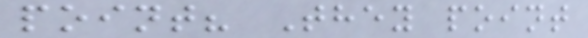point? They point
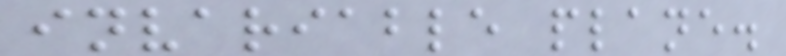invariable plane.
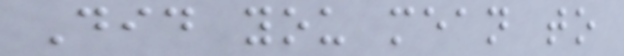Did you mean to
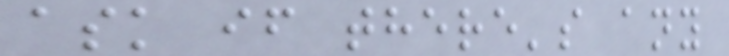ask if there's any
